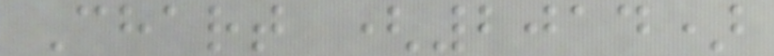Chart (2014)
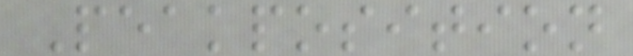Peakposition
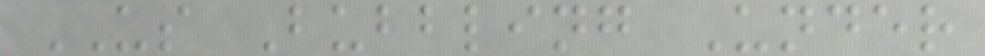US Bubbling Under
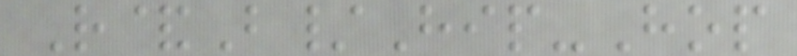R&B/Hip-Hop
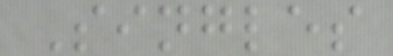Singles
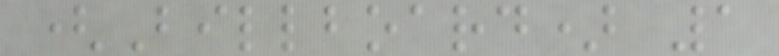(Billboard) 1
